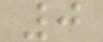0
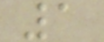1
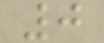0
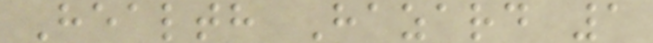Health Hazard 1
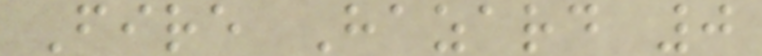Fire Hazard 0
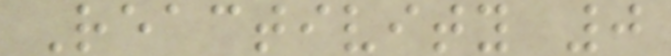Reactivity 0
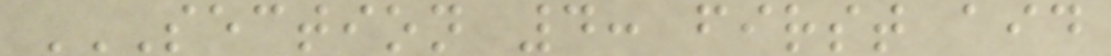SECTION 4: FIRST AID
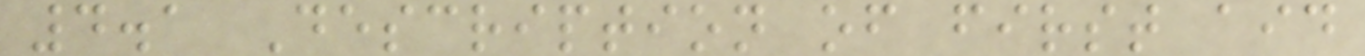4.1 Description of first aid
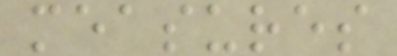measures
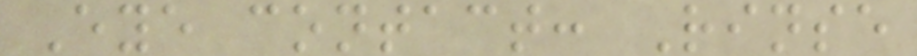Eye contact: Rinse
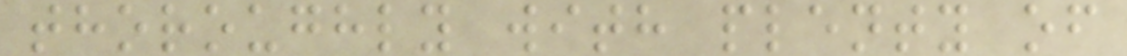thoroughly with plenty of
